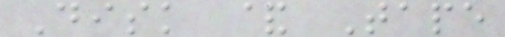Disk & Tape
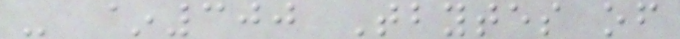- ~300 Tbytes of
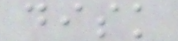disk
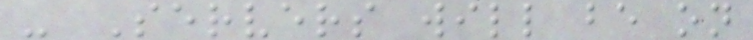- Servers will be on
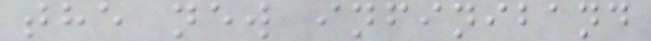the new infiniband
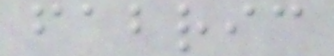fabric
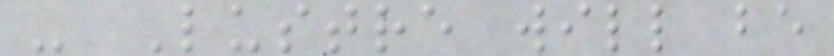- Lustre will be
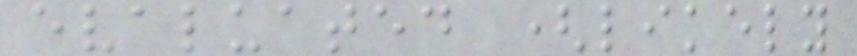evaluated (likely
